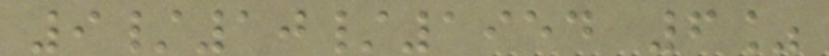9/10/1954 6%
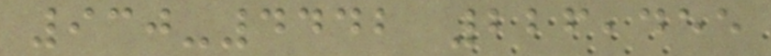930-4442 226,455
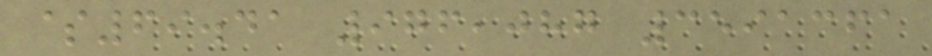$69.41 976,087 3591361
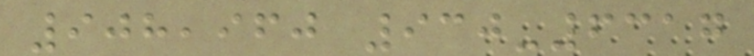908,960 930-6317
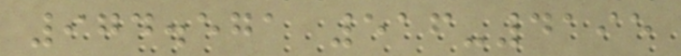974.571 516-4195
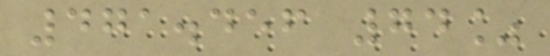471.456 74%
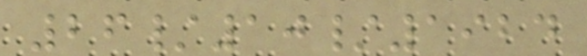26/10/1924
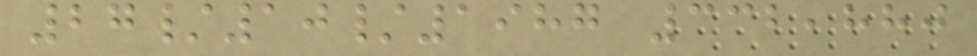27/10/1987 332,880
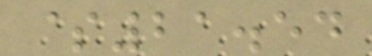$21.54
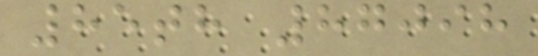85th 87098
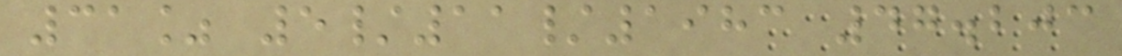31% 5/11/1983 47.203
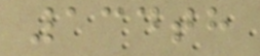134th
